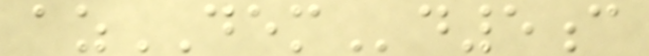azDEMd5c
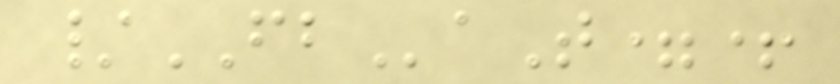/FBaT=+
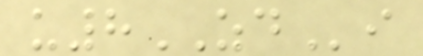u8ZDi
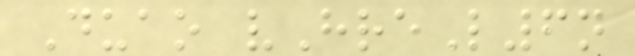Duao vHreL6n
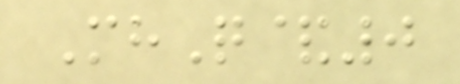MhQ&0
